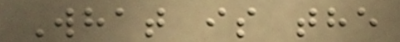What is the
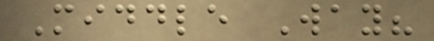Middle Way?
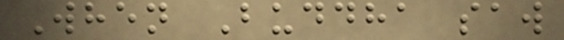When Buddha saw
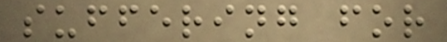suffering for
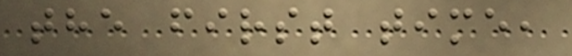the first time,
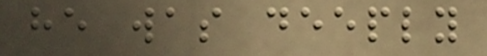he was deeply
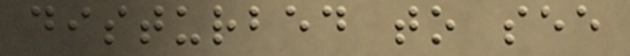disturbed to see
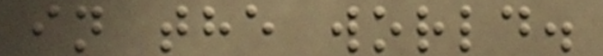in the world.
